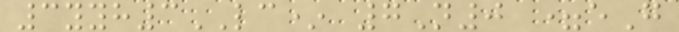3yyh3LC* 7N0 =eG
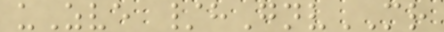uZve /hGnvMR
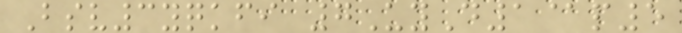Bsv3yqkfi 7UyD1@p5
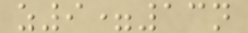z9=13n
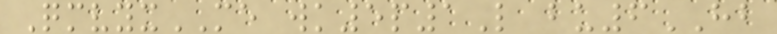QmvyxME wk5p1L bu6HB
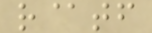r@tf
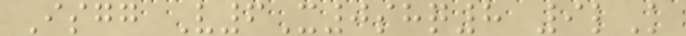Isgg V6X0shq8 9lK
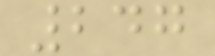247
